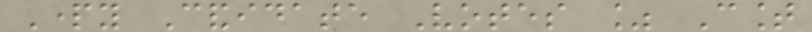Party Candidate Votes % Count
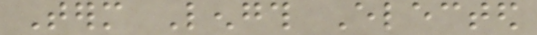Term Length Elected
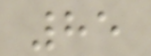85
